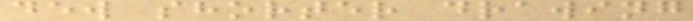dew shorter drawing
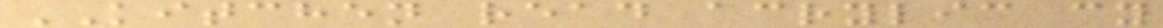KITCHEN read acrylic cy
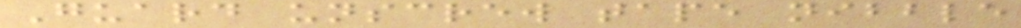Guard unscrew tape nibble
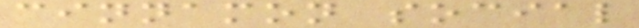cinnamon social
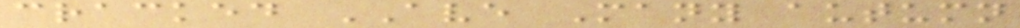cracked AVE Many autumn
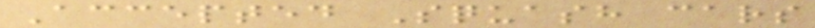Accepted Squash cars
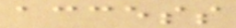access
